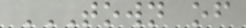TOWN OF
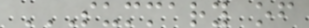SUMMARY OF
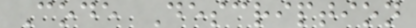Code Description
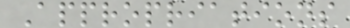Appropriations
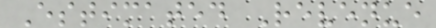Estimated Revenue
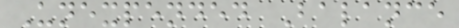Unexpended Balance
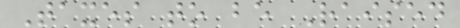Taxes to be Raised
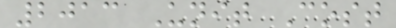2013 Unit Cost
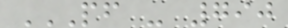PF - 790
